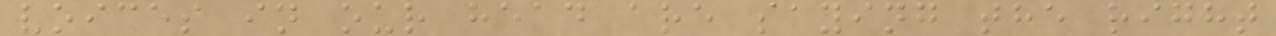voices in our head are saying the right
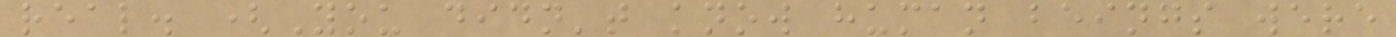real. (You didn't know human beings were
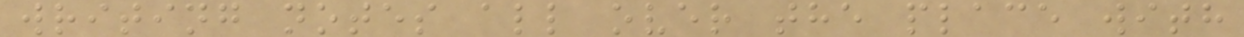writing notes all over the place with
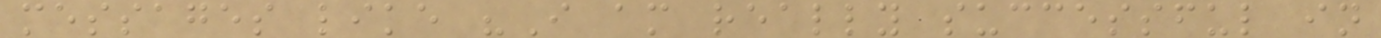messages like "I am really successful in
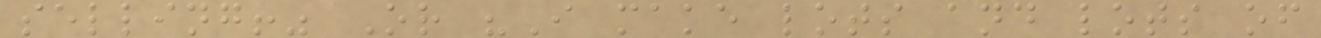selling!" Or "I make lots and lots of
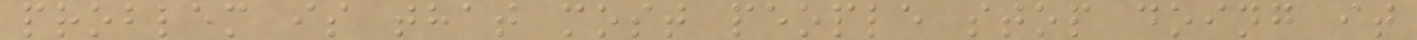problem is that most people stop doing it
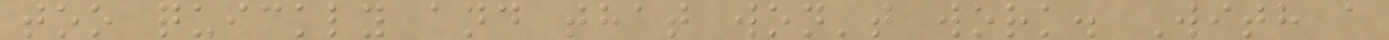too quickly and that won't work. With a
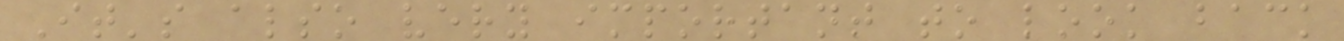It's also very important to look back
